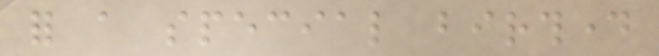for a special birthday
